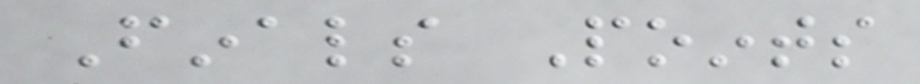Finals Points
